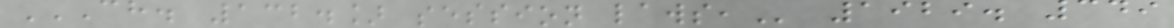CH. 132.] SESSION LAWS, 1929. 349
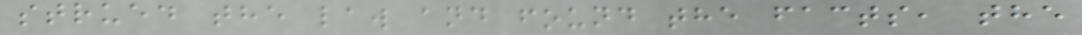strued the law and found the facts, the
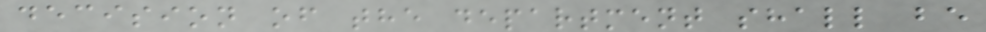decision of the department shall be
